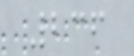236
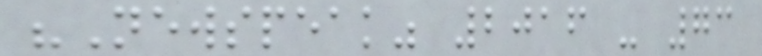"Newspeak" 2016 - 73
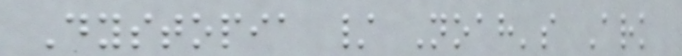Dystopia / Noah's Ark
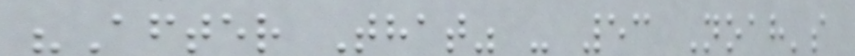"After That" - 53 Noah's
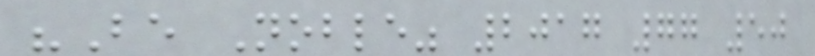"Be Noble" 2017 77 50
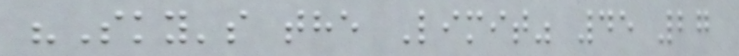"Sky's the Limit" 45 27
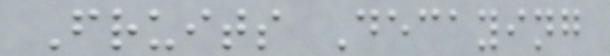Fruits Decaying
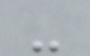-
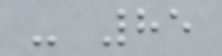- 85
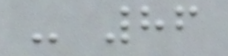- 86
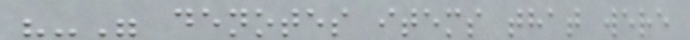"-" denotes items that were
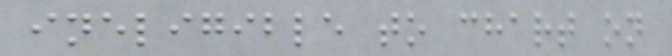ineligible to chart on
